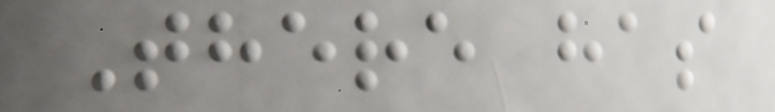There has
